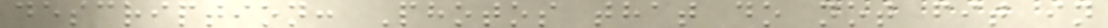description: Photos that do not fit in
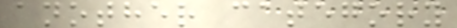another category
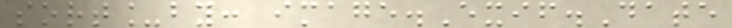sort_by: image.Exif.Date
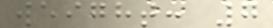weight: 7
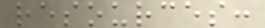resources:
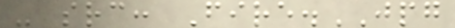- src: Fire.JPG
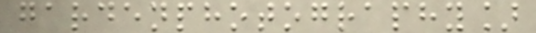gardenphotography]
